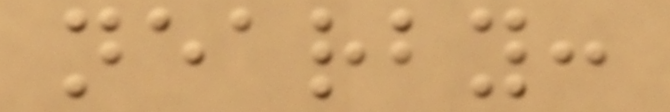nearby:
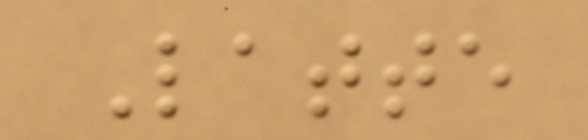Latte
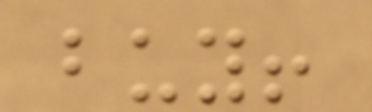buy!
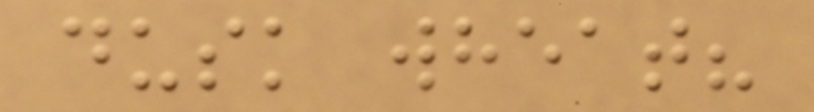dusk wheat?
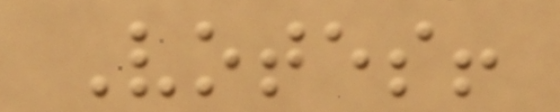Votes!
